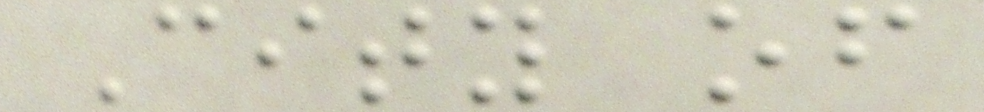City of
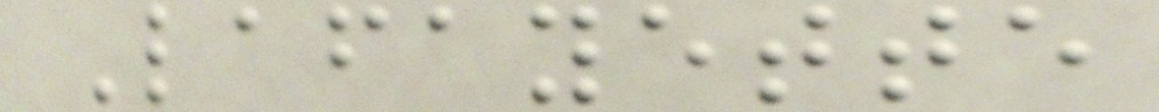Lafayette
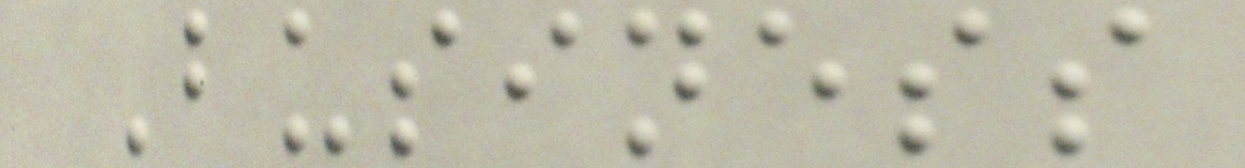Business
